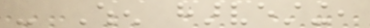- When harvesting,
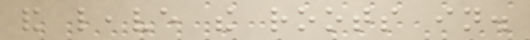and leave the roots in.
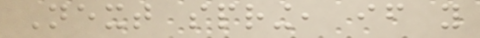Next spring, if you
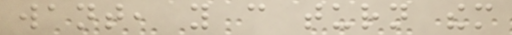want, you can turn them
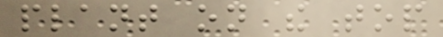plant on the top
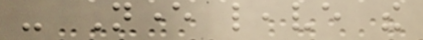- Never leave the
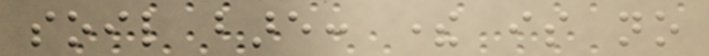soil bare: there is no
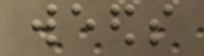weeds
